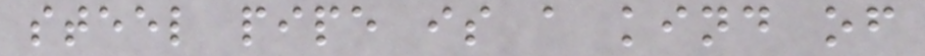steel pipe is a kind of
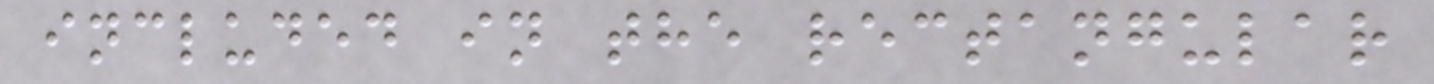included in the rectangular
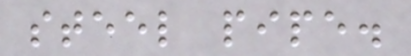steel pipe.
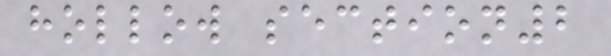hollow section2
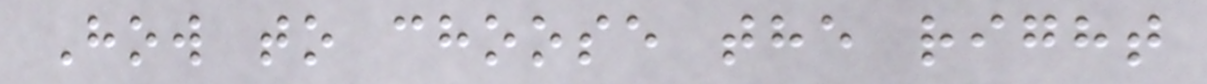How to choose the right
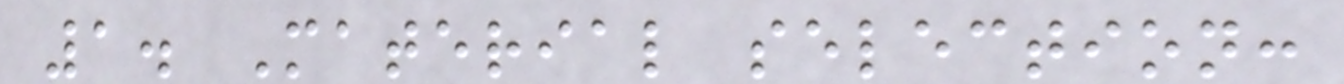1. Material selection:
